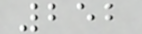252
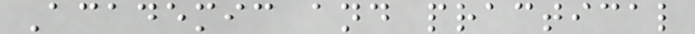Academic and practical
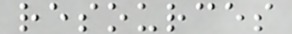resources
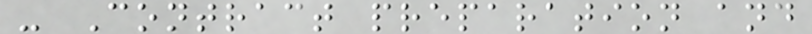- Contract preparation and
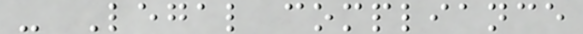- Legal compliance
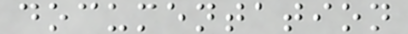documentation
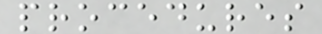procedures
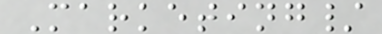Marketing/
